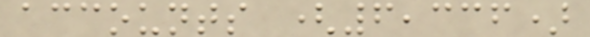accounts (6,336)
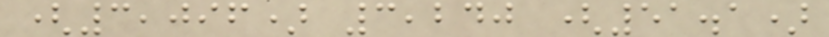(3,096) 3,240 (51.1)
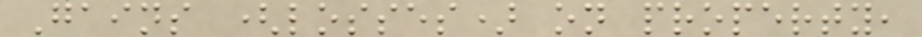Gains (losses) on property,
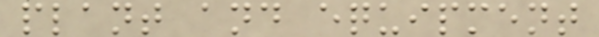plant and equipment
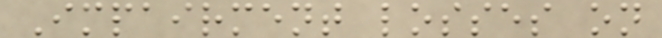Impairment losses on
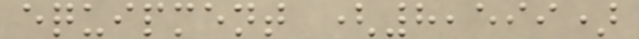equipment (8,599)
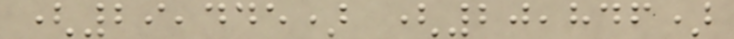(29,445) (20,846)
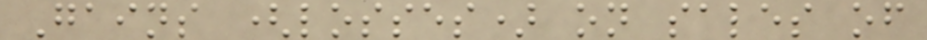Gains (losses) on sales of
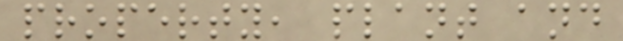property, plant and
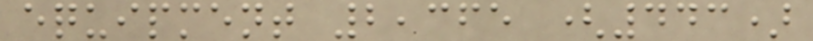equipment 2,365 (443)
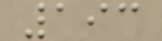193
